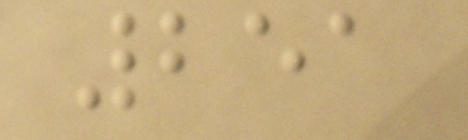251
